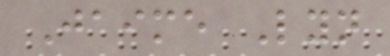Jaime Lyn
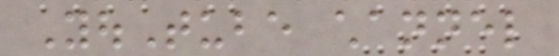YouTube channel
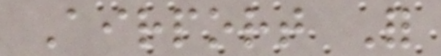Airport For
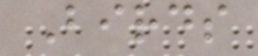Birds
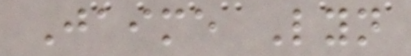Jaime Lyn
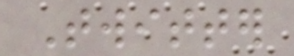Twitter
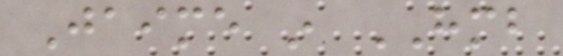Jaime in HMB
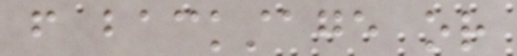from backstage or
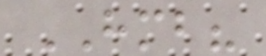HMB?
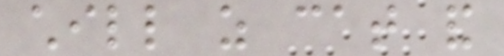chill as cat and
